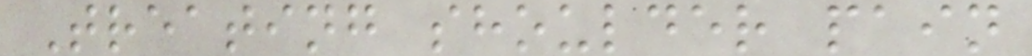Treating shoulder pain
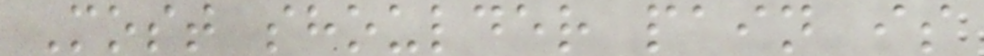Most shoulder pain is
